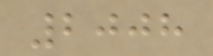2008
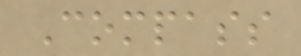Compass
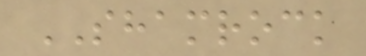SHAMROCK
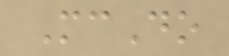McDo
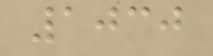1030
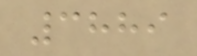3889
